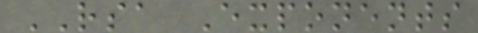RSA Exponents
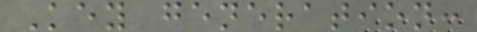Key generation:
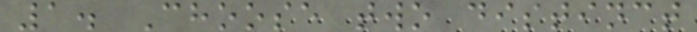1. Choose two distinct
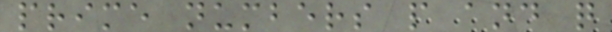prime numbers p and q
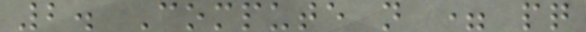2. Compute n = pq
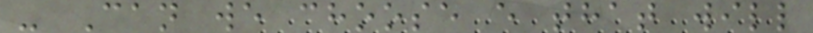- Can we choose e that will
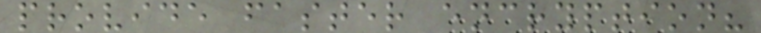provide faster encryption?
